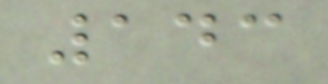143
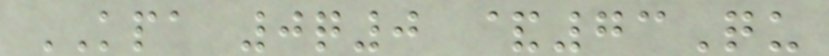KPA 0q0 &73Qu
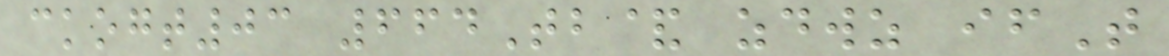ckogt03 664Tb& zdwz ifT
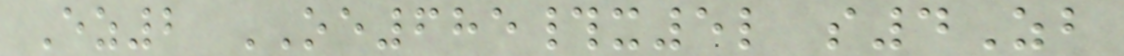Ez2 OE685#x5l s4Zb
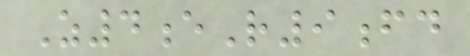Z4eR9fd
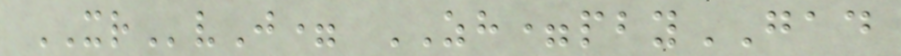XRvJ= ZH=pbyGAD
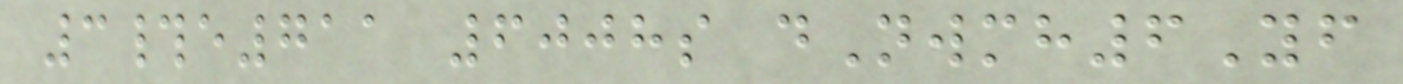3#e711 6008s dNwmh6Yf
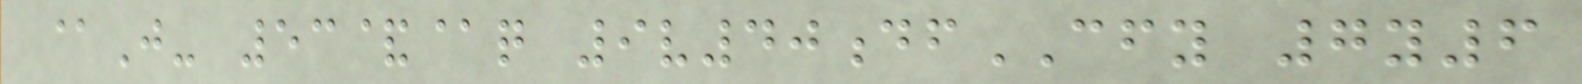@J- 53&@q 9v40dfCFY 7y6
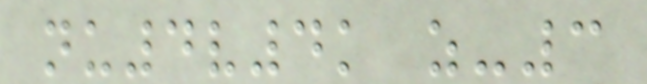nu4v4k z-3
